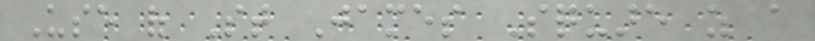Use of St James Square as a
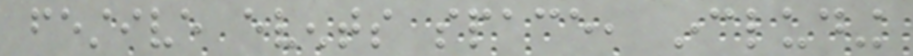festive events space, including
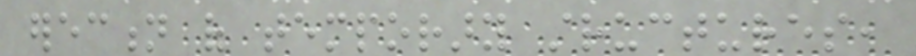erection of temporary structures,
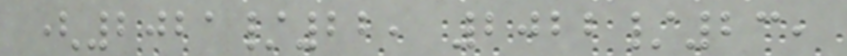(2021/22, 2022/23,
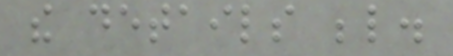the details below.
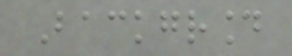Background
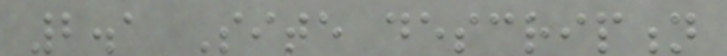2.1 Site description
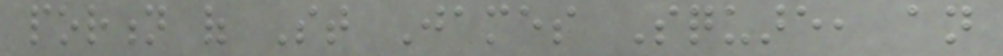portion of St James Square, an
